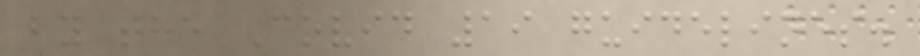by the Covid 19 guidelines.
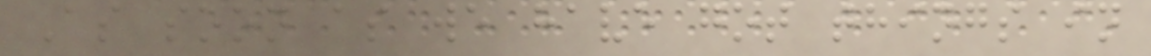As soon as we have got things in
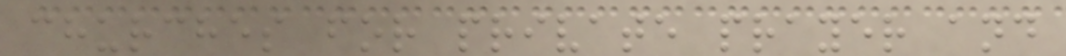churches for private prayer and
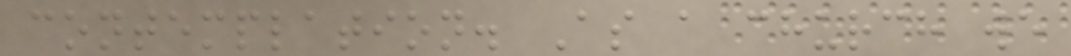contemplation. As a church we
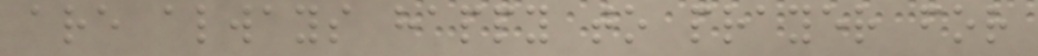are always happy to prayer for
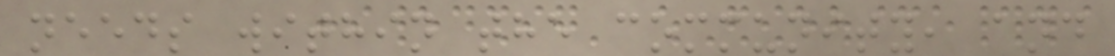needs within the community, and
